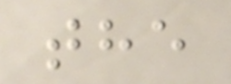the
